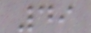49
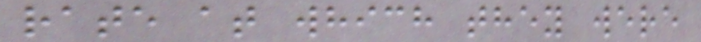rate at which they were
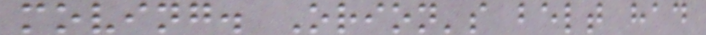moving. Orion's belt had
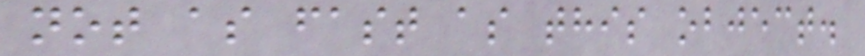not as fast as this object.
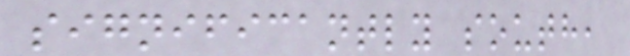significantly south,
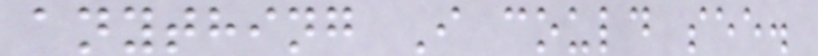anything I could see.
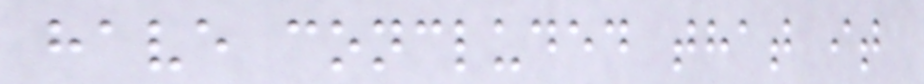have concluded that it
